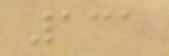131
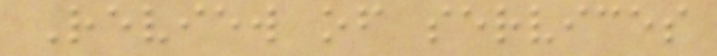Review of services
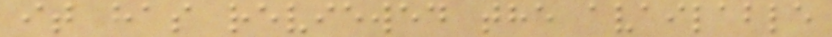it has reviewed the available
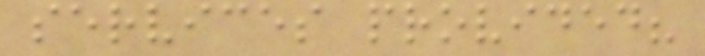services provided?
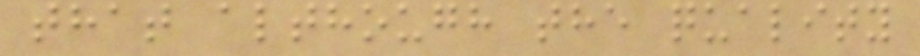that although the quality
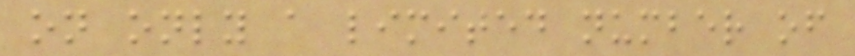on only a limited number of
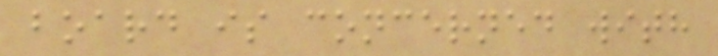board is concerned with
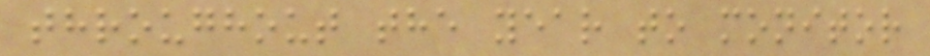throughout the year to monitor
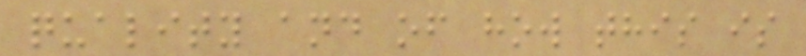quality and of how this is
